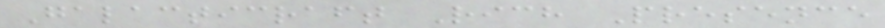Galacticraft Rich Presence
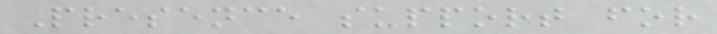Presence support for
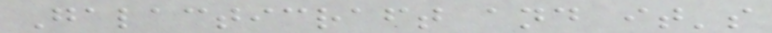Galacticraft and it's
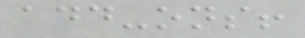add-ons!
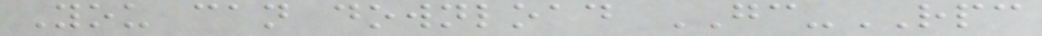You can download GC-RPC
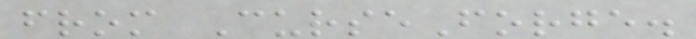from CurseForge.
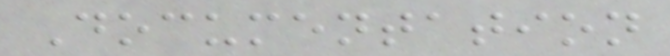Documentation
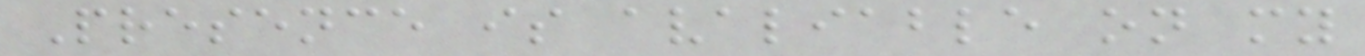Presence is avaliable on my
